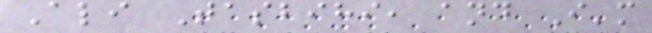Ali Tasbihi, and I'm
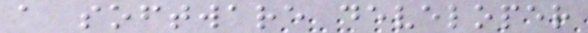a software developer
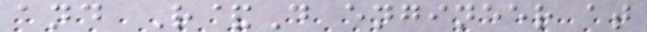and R&D engineer at
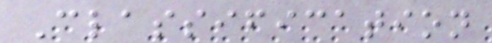Classification
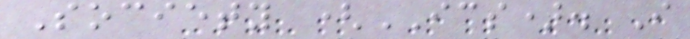Society (ICS). I
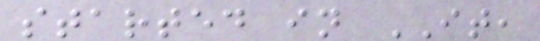started in IT,
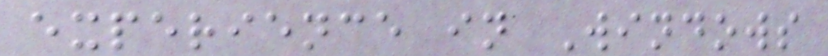experience in Windows
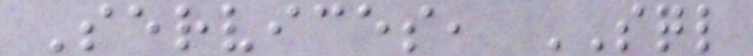Services, SQL
